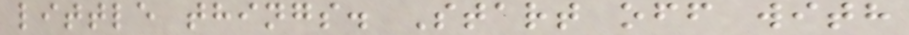little things. Start off with
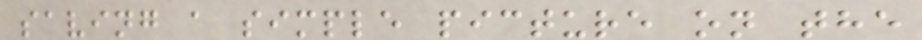saving a simple picture on the
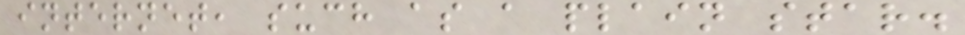internet, such as a plain star.
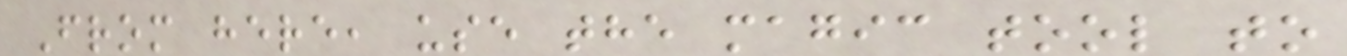From here, use the magic tool to
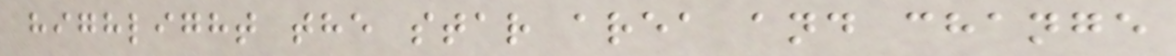highlight the star area and change
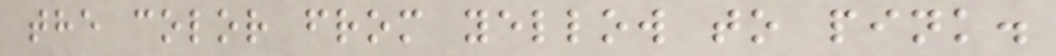the color from yellow to pink.
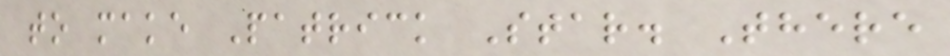to make Patrick Star. There
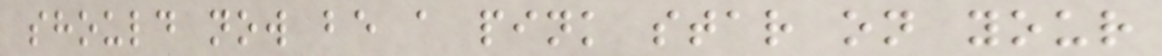should now be a pink star on your
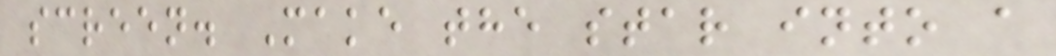screen. Make the star into a
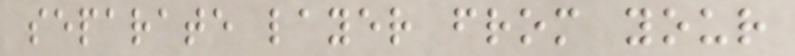separate layer from your
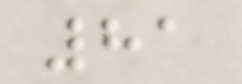81
